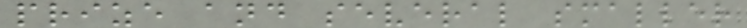prize and several smaller
